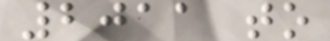2011 to
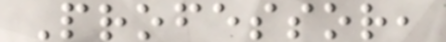Professor,
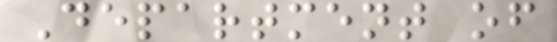Department of
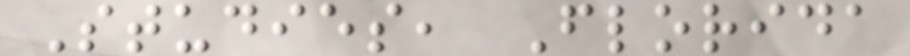Studies, Florida
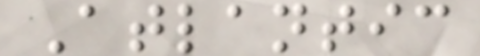Atlantic
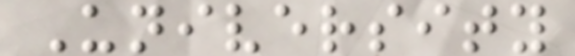University
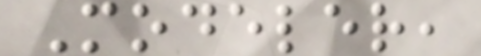Modeler,
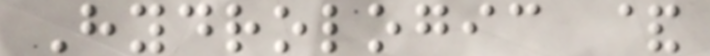Hydrologic &
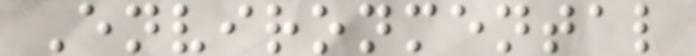Environmental
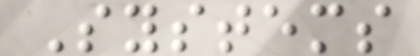Systems
